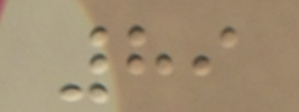89
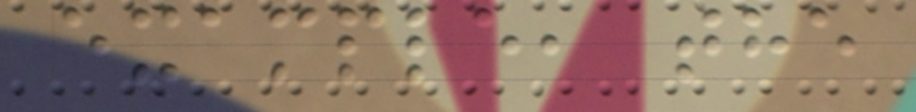example, the
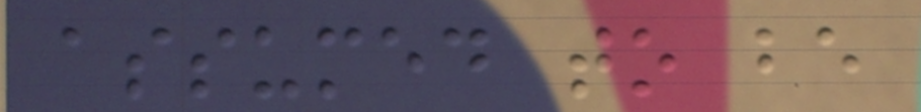assumed to be
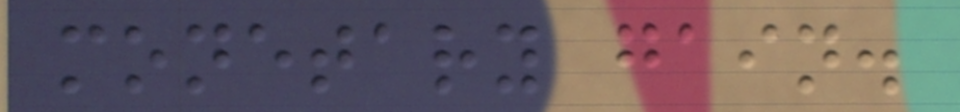monetary gain.
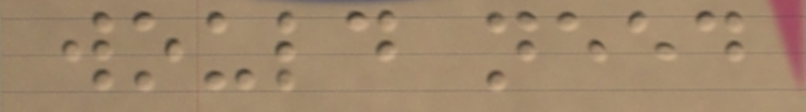would need
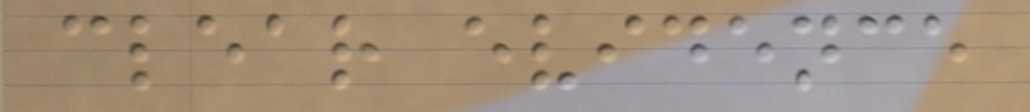clear evidence
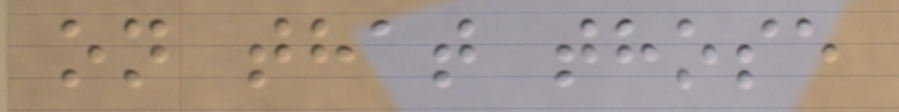on that those
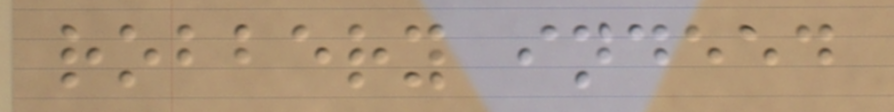robbery indeed
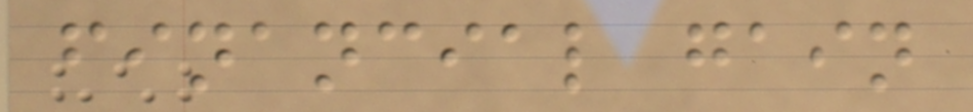financial gain
